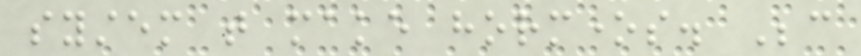system that make hormones. Because
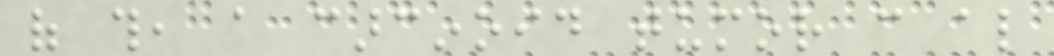of this, a carcinoid tumor can also
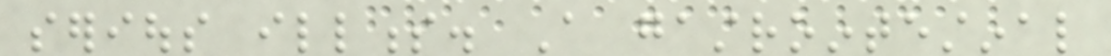serious illness. A gastrointestinal
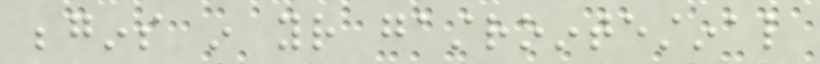begins in your gastrointestinal
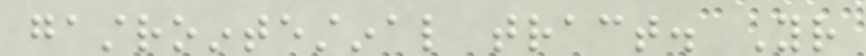gastrointestinal tract. Your
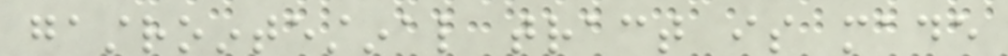gastrointestinal tract is made
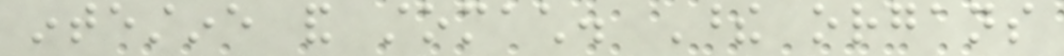intestine and stomach. These organs
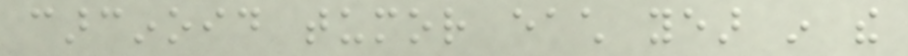carcinoid tumor each year in the
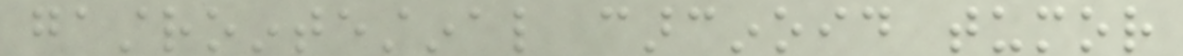gastrointestinal carcinoid tumor
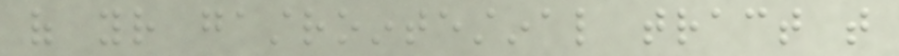of your gastrointestinal tract that
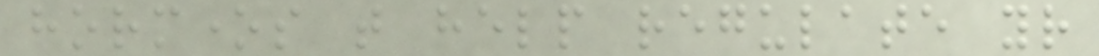hormones that help regulate your
